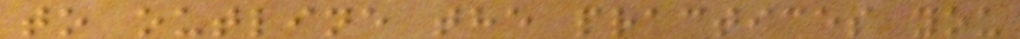to outline the practices you
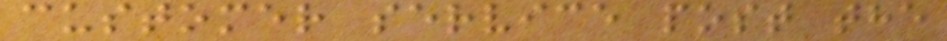customer service post the
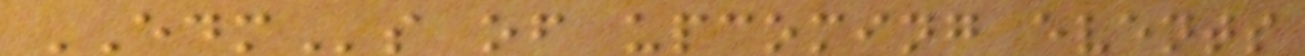EDMs of upcoming events
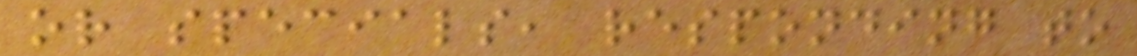or specials, responding to
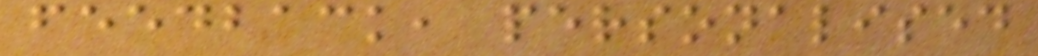feedback, personalised
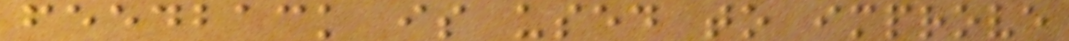feedback is used to improve
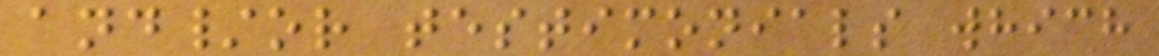and/or testimonials which
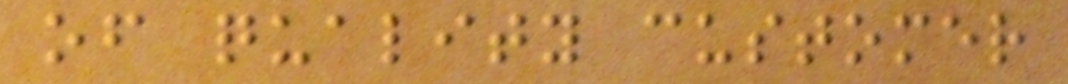of quality customer
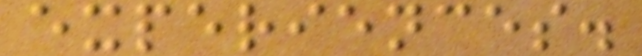experiences.
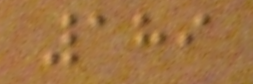189
